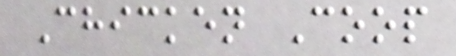Chicken Coop
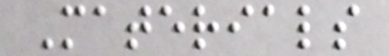Materials
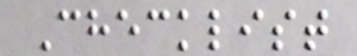Checklist
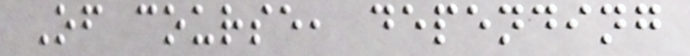Of course, depending
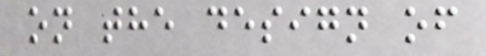on the design of
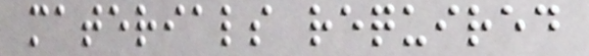materials required
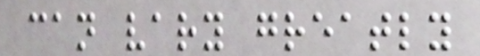can vary greatly
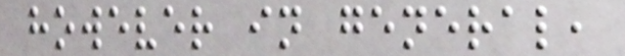however in general,
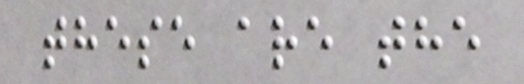these are the
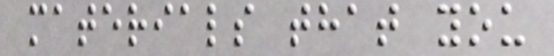materials that you
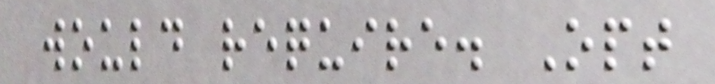would require. Opt
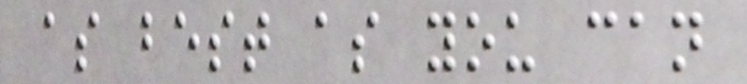as best as you can
